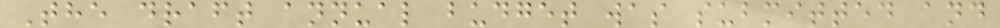The draft annual budget was submitted and
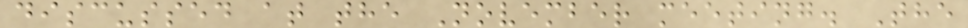discussed at the November meeting. The
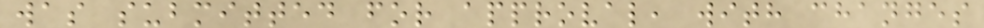was submitted for approval, with changes
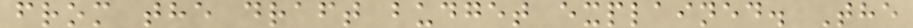from the draft budget explained. The
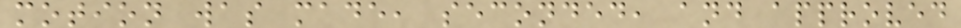motion was made, seconded, and approved
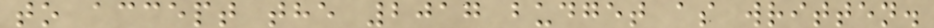to accept the 2017 budget as written.
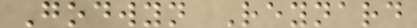Godwyn Reynard
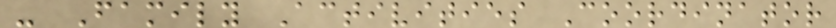- Family Activities Coordinator
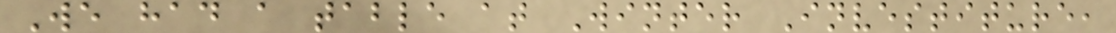We had a table at Winter Investiture,
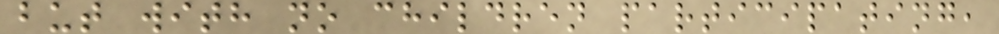but with no children participating,
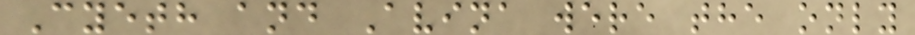Cyeth and Avina were the only
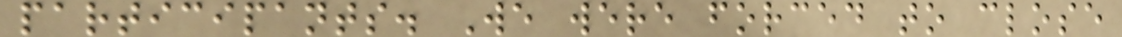participants. We were forced to close
